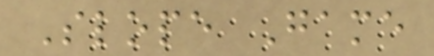Slope Game
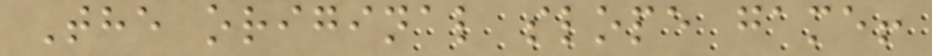The original slope game!
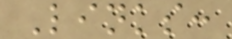Links:
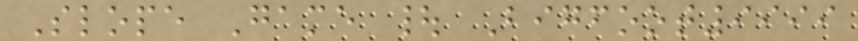Slope Game | Bigfoot9999
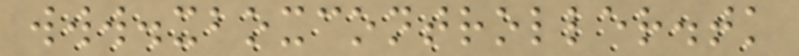www.xboxcontroller.tk
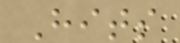Hits
